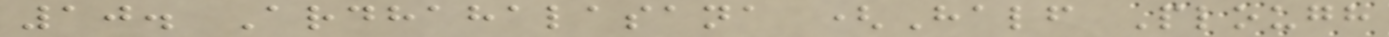10. Ardhahalasana (Half Plough
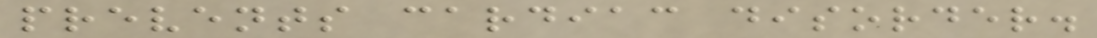prevents cardiac disorder.
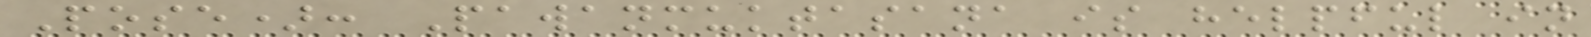Pose): Pawanmuktasana is helpful in
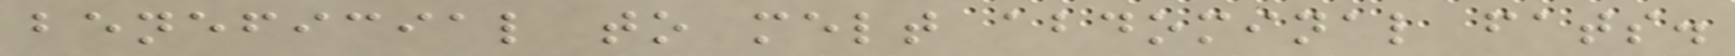beneficial to melt abdominal fats.
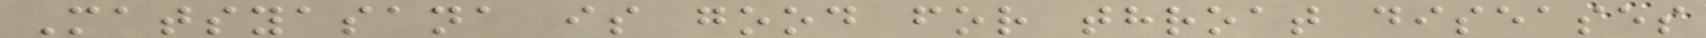Matsyasana is good for throat diseases
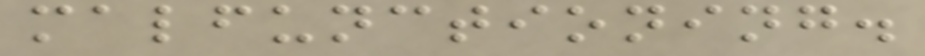malfunctioning.
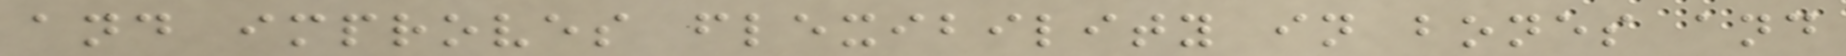and improves flexibility in bones and
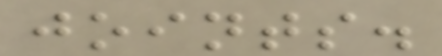joints.
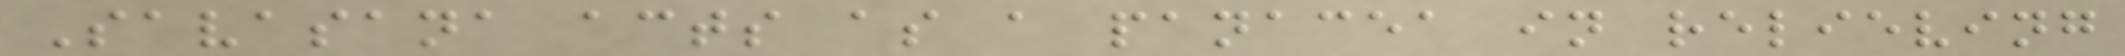Savasana acts as a panacea in relieving
